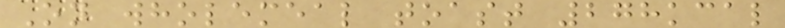On wholemeal toast 278kcal
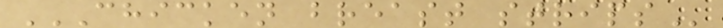CHICKEN BREAST STRIPS
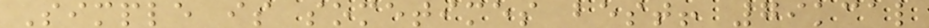Simple is sometimes best! 79kcal
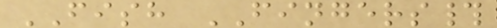FISH FINGERS#
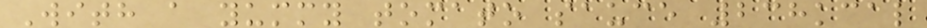With a yummy tomato sauce 238kcal
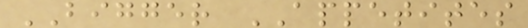BIGGER APPETITES
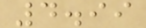4.99
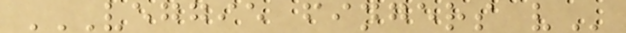VEGGIE FINGERS V
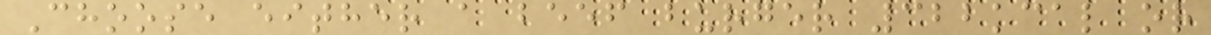Choose either a beef burger 322kcal or
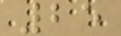25
